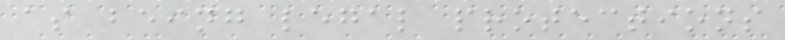as being legal protections
